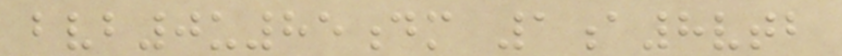bvb0u85dm 1a8vtb
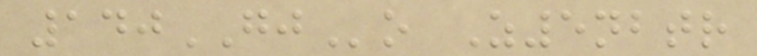140GJo Z5nbtr
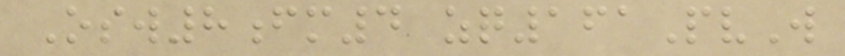Osw8fm4 zq161PvW
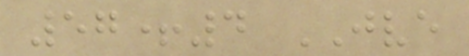57+4 JVE
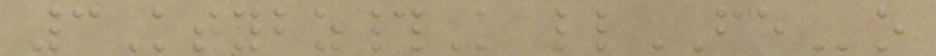3Ktybz#K llFEo
